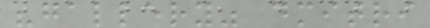"gallery" dmitri
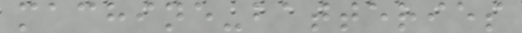machine-batteries
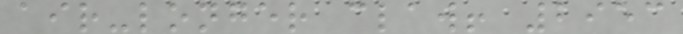air-longer claw! 2953
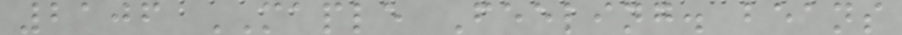2106 MAPLE Feeling. beans
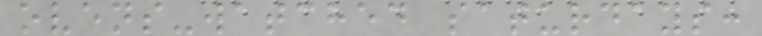ovens-watched saturdays:
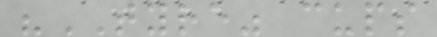"TYRE" cups
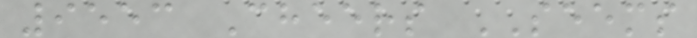9553 Cheers SEEMS
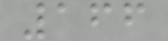166
